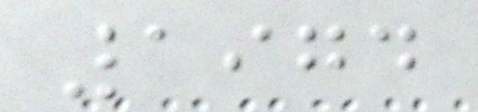1974
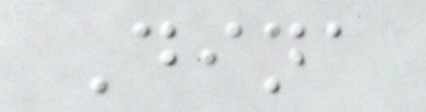Dina
